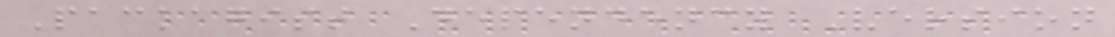Packagist Dependency Version
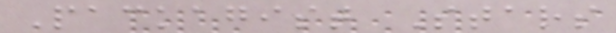Packagist Stars
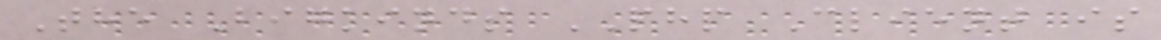The Bigkinds PHP Client is
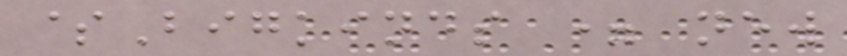$Bigkinds = new
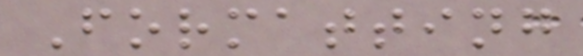Formatting
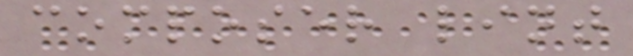composer lint
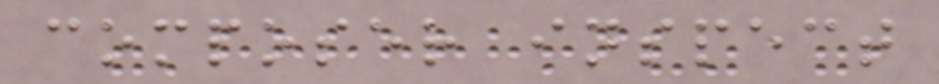composer inspect
